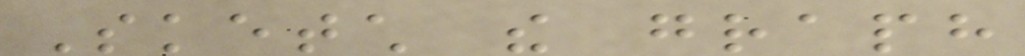Sketch the graph
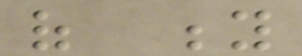of y
